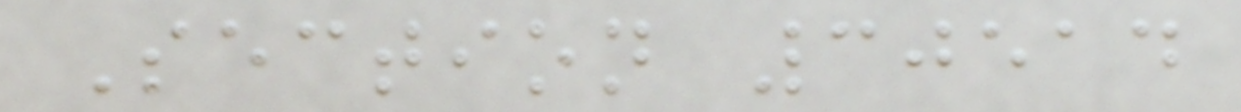Section 30514
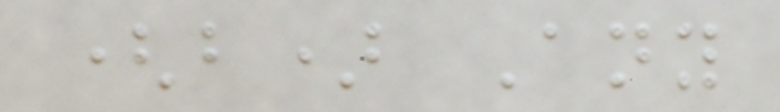(b) Any
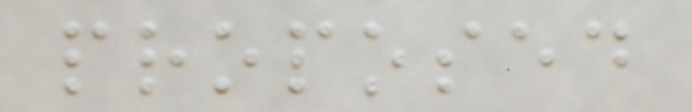proposed
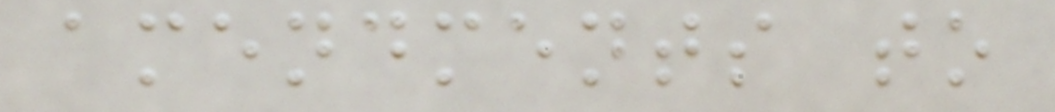amendments to
